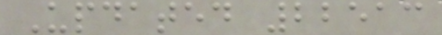Updated 22513
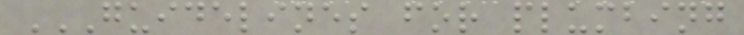GUIDELINES FOR PLUMBING
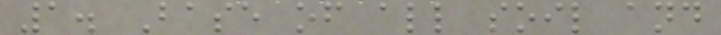1. Base of all soil and
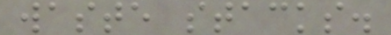waste stacks.
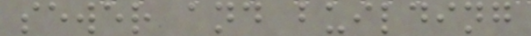sewer and building
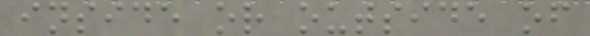inside or outside of
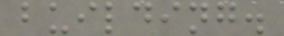building.
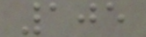105
